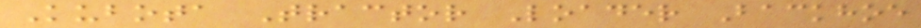Kubota Tractor Loader Backhoe
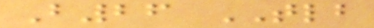B26 TLB
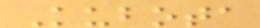Kubota
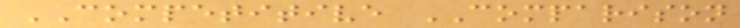COMPETITIVE COMPARISON
